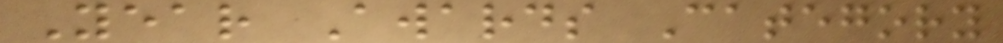Year Awards Category
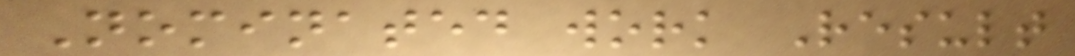Nominated work Result
